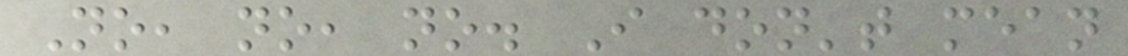No, no, no. I don't mean
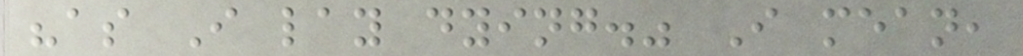"as I lay dying." I mean,
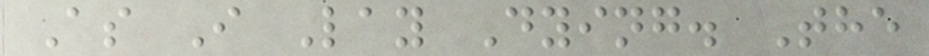As I Lay Dying. The
